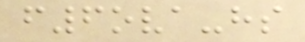f6ova-hs
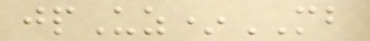jpUz*MB
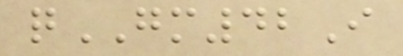qGM42I
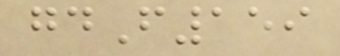gdF159
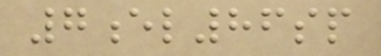7el86sp
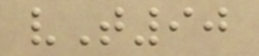vT90
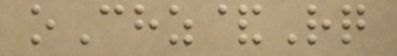oChz&Rq
